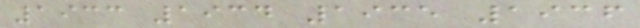1933 1934 1935 1936
